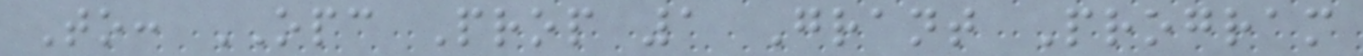To: OPC Prop 1 Grant Program
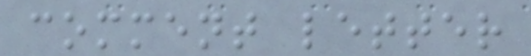comment letter
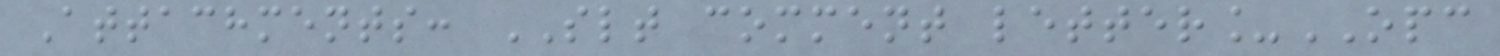Attachments: SLT comment letter_OPC
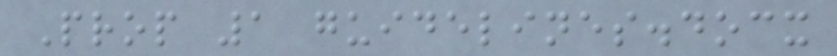Prop 1 guidelines.docx
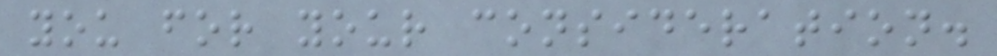you for your consideration.
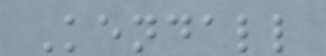Kendall
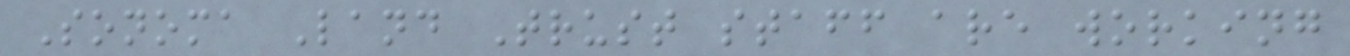Sonoma Land Trust staff are working
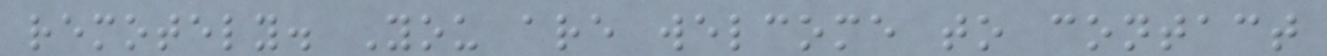remotely. You are welcome to contact
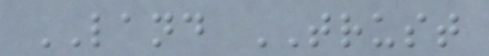LAND TRUST
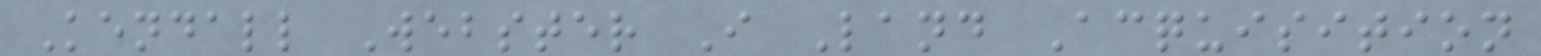Kendall Webster I Land Acquisition
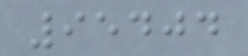95404
